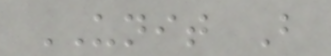UNIT B
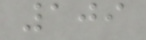109
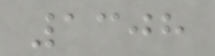1308
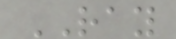RAY
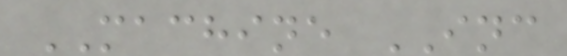MACHINE INC
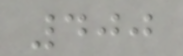400
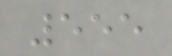555
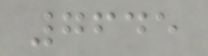7645
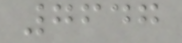7647
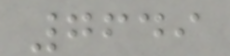7649
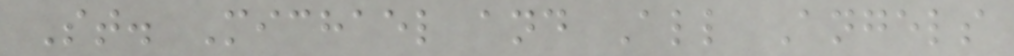St. Michael and All Angels
